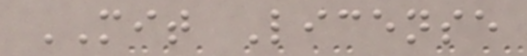MIT License
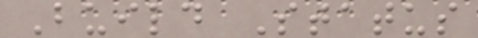Build Status
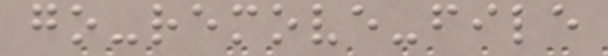go-remove-file
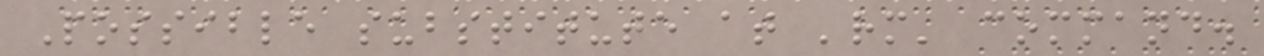Possible substitute at 'rm' command.
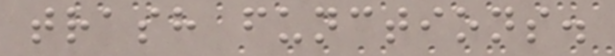trash functions.
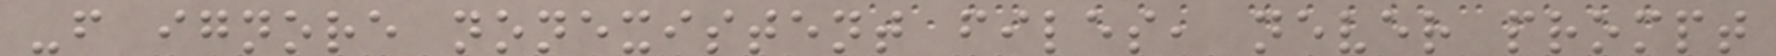-f ignore nonexistent files, never prompt
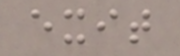exit
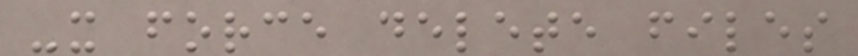-x force delete files
